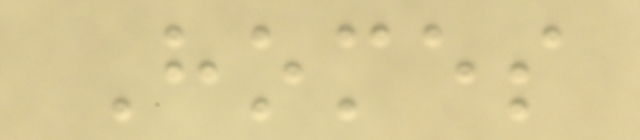Homes
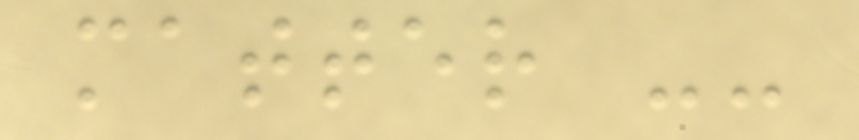matter --
